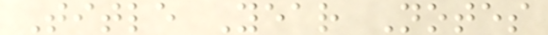Title Year Notes
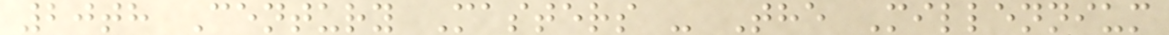20th Century Masters - The Millennium
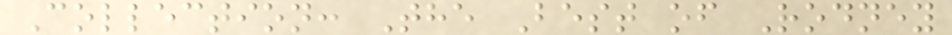Collection: The Best of Rodney
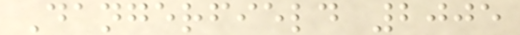Dangerfield 2005
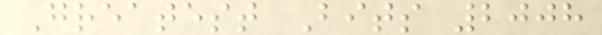Greatest Bits 2008
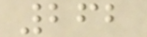262
